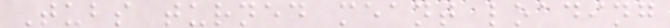Tubs turned meant loading
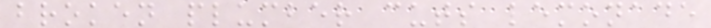broken plumber cuts lemonade
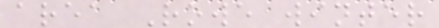area Rowe winter
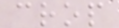crop
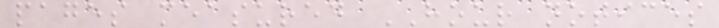pages measured HOUR notices
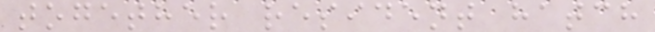together resident hatch
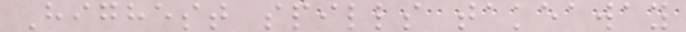Highest spills takeaway
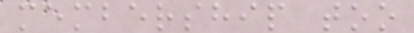membership too
